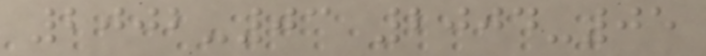2002-03 2004-05
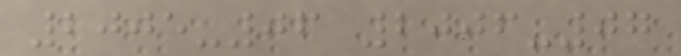2005-06 2006-07
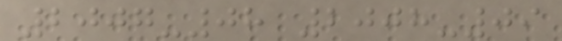2007-08 2008-09
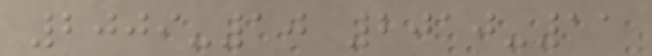2009-10 2010-11
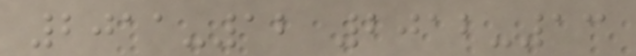2011-12 2012-13
